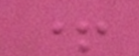+
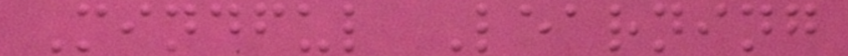Mindful Learning
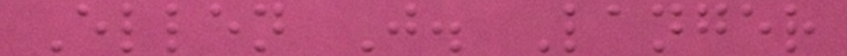Ellen J. Langer
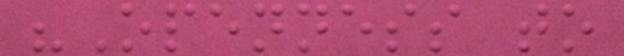"Openness to
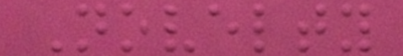Novelty
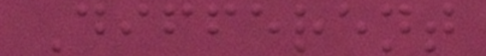Different
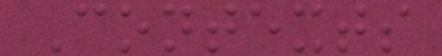Contexts
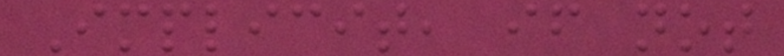Implicit, if not
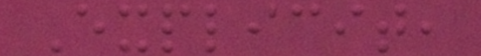Explicit,
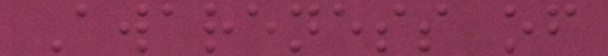Awareness of
